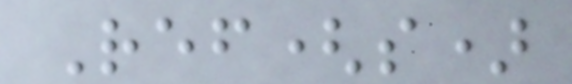Ref(s)
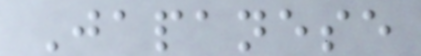Japanese
